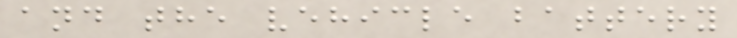and the vehicle battery
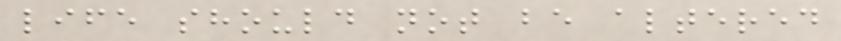life should not be altered
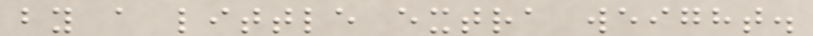by a little extra weight.
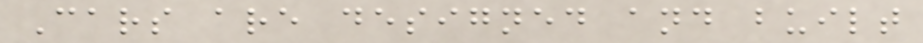Cars are designed and built
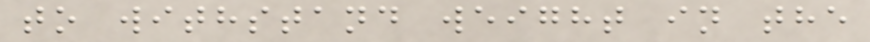to withstand weight in the
